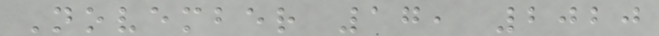November 17, 2020
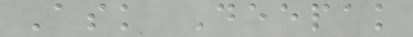Ask Deepak
